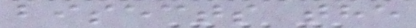bisects the
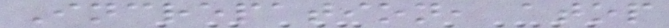Increpation, atop
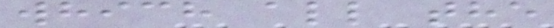which all the
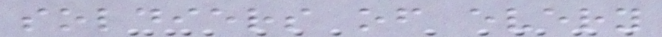soldiers of every
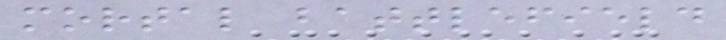mortal battlefield
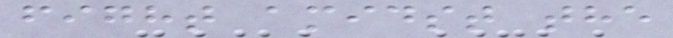fight amidst the
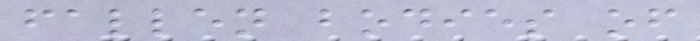fallen bodies of
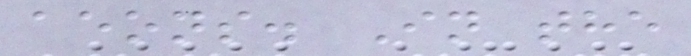aeons. In the
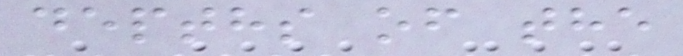depths of the
